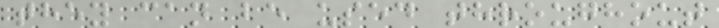they can be used throughout
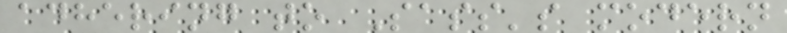adhering to Sass's modern
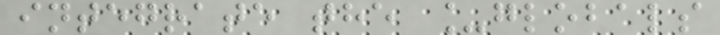integrate the _globals
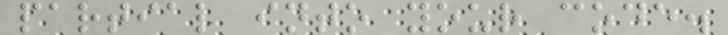partial into your code.
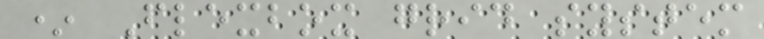* Flexbox grid system
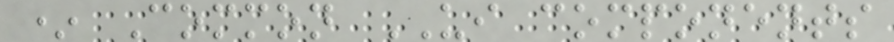* Common UI components
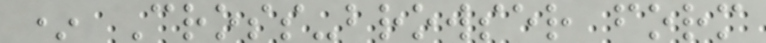* Cross-browser form
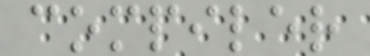compiler
